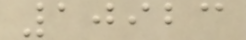10923
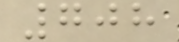708
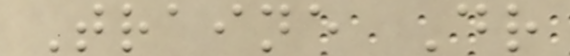Traine Dr
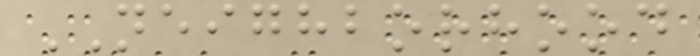NEIGHBORHOOD
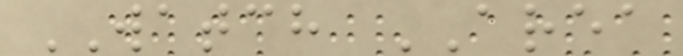WATCH AREA
